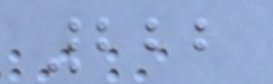222
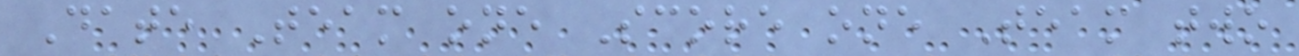Date Team one Score one Team two
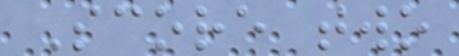Score two
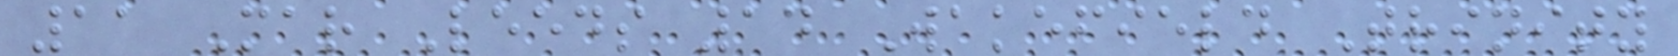11 Mar Leeds 14 Wakefield Trinity
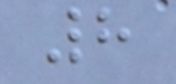8
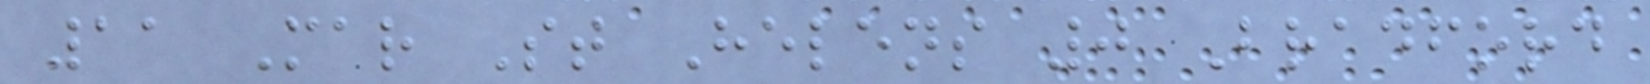11 Mar St Helens 0 Bradford
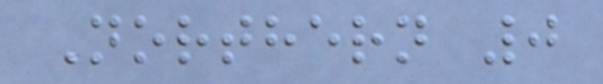Northern 0
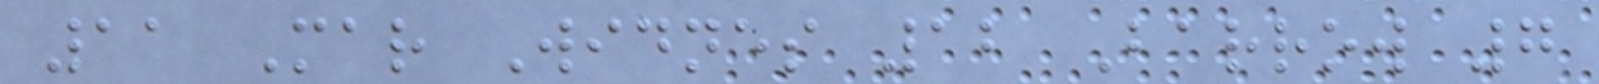11 Mar Widnes 12 Barrow 7
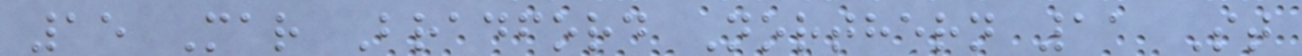15 Mar Bradford Northern 11 St
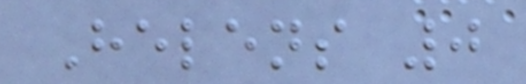Helens 0
